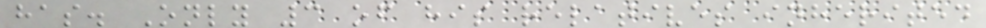has. Only 3 of his relatives inherited
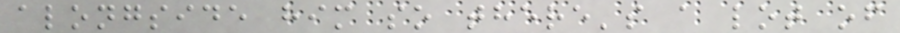alongside him so there's a lot of
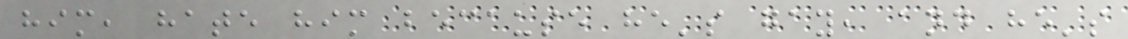him, hate him because he's gay, and he's
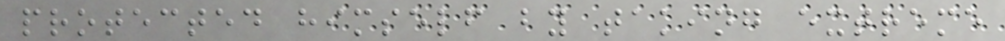protected himself by taking extreme
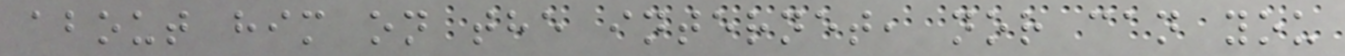about him on the internet, nor can you
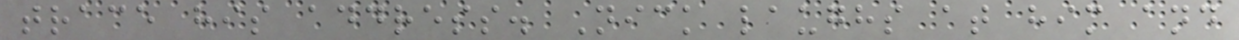trace his address. Nick laughs at him and
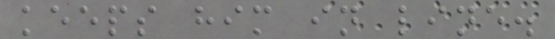keeps him in line.
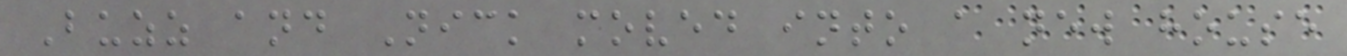Buzz and Nick moved into a new house
